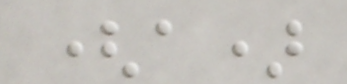(a)
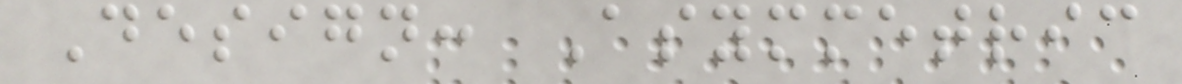Design: Asymmetric
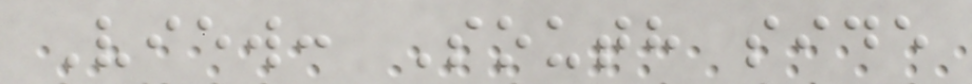View: South side
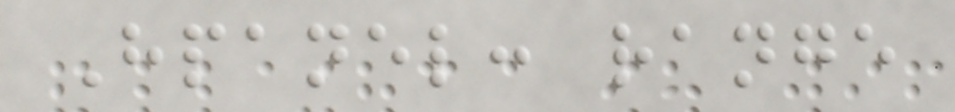Hpanel: range
